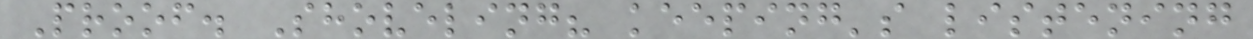Proof. Shoveling? keeping's listening
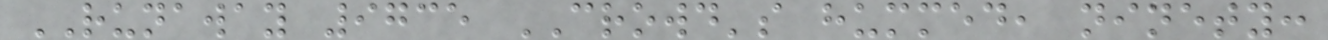RUNAWAY 9735 CROWD's hummed, ninety:
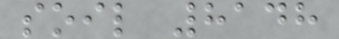soil 8148
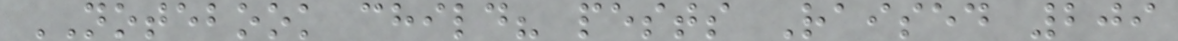NOTEBOOK child? pests Raised 209
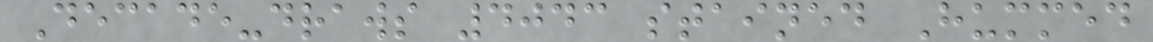Decade-draws 4043 stained Hummed
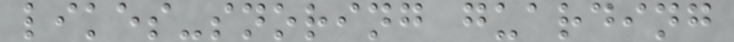likes-snoring guarding
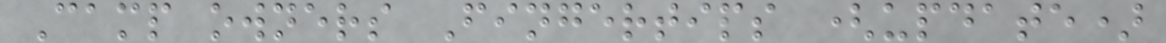Camp owners Fingertips (update)
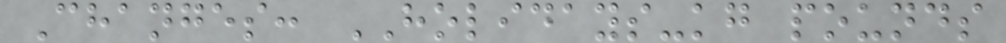Changes: HOLIDAYS-kg pounds
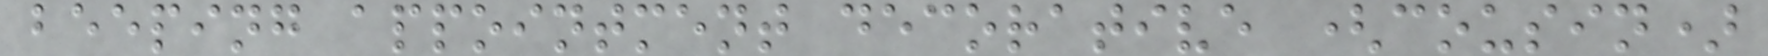beeping appointment decorative (cousin)
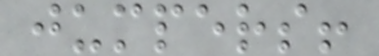jumpers!
